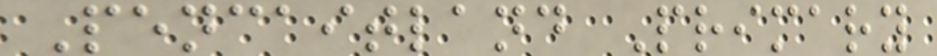Pencaitland Primary
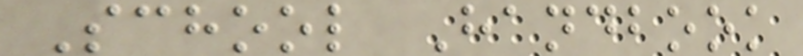School Handbook
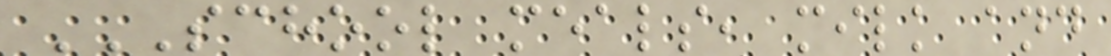SCHOOL MEALS, MILK AND
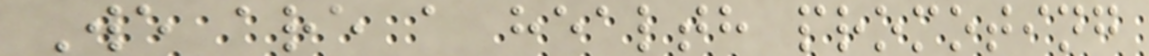We are a health promoting
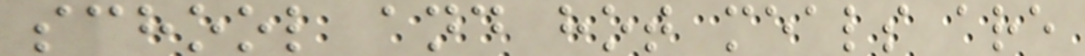school and hot meals are
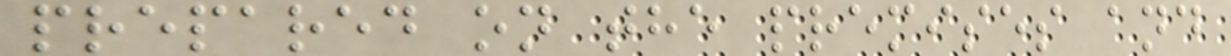prepared on the premises and
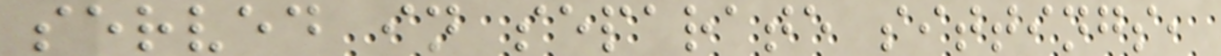served in separate sittings,
